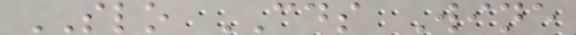SLO CDS Wine
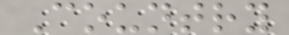Country
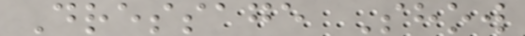Dressage Show
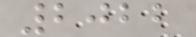2022
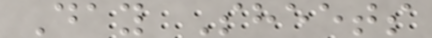Day Sheets
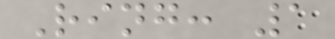Ring: 1
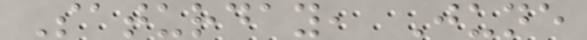Saturday, June
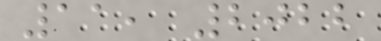11, 2022
